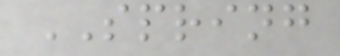SPRING
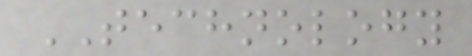TECHNOLOGY
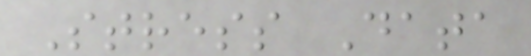Stress Data
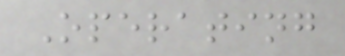Operating
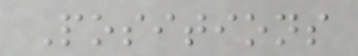Positions
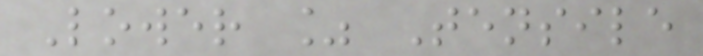Lower % Tensile
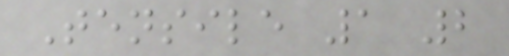Tensile 1 2
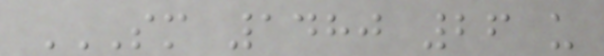SM 1480 26 U
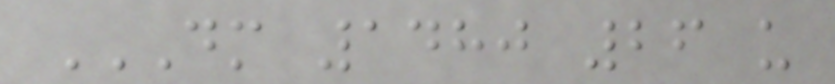DM 1480 26 U
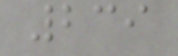239
